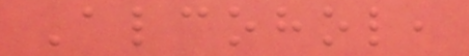Alcohol,
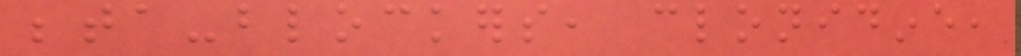beta-blockers, clonidine,
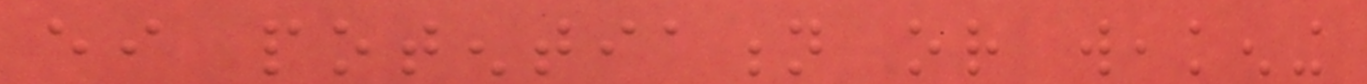either potentiation or weakening
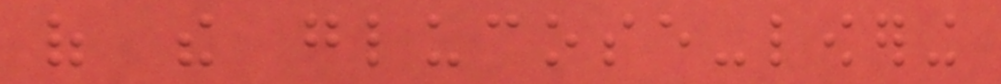of the glucose-lowering
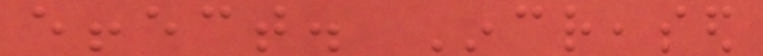effect. Increased
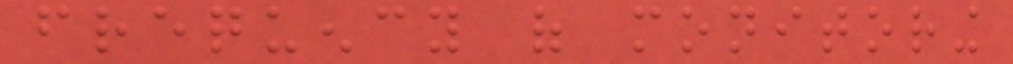frequency of monitoring
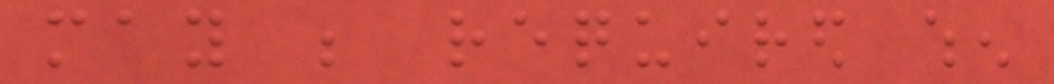may be required when
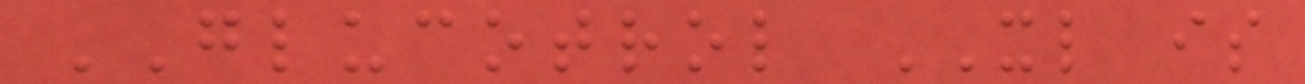GLUCOTROL XL is
